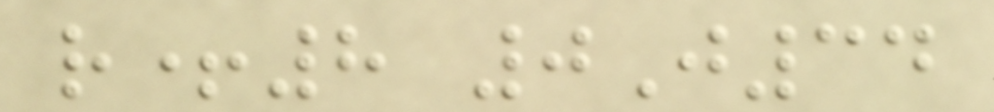r+8 0J34
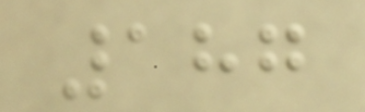187
